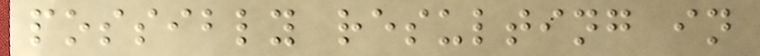possibly resulting in
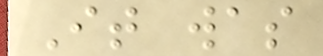It was
